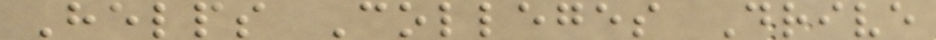Helps Colleges Drive
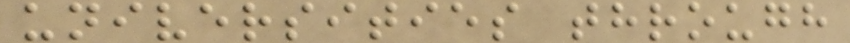universities through
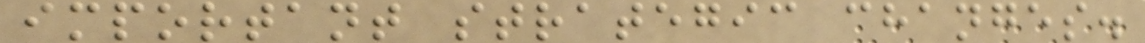important strategic changes.
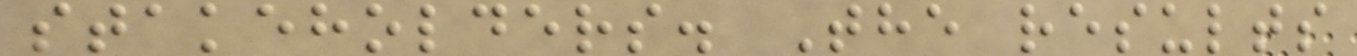stakeholders. The results
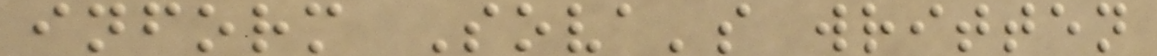inform Sova's written
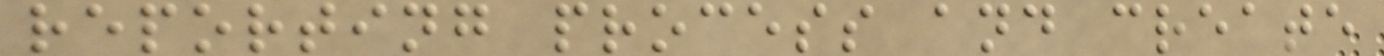reporting process and create
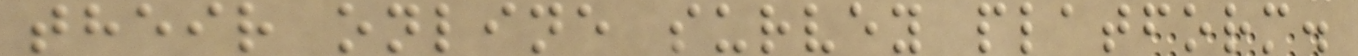their online survey platform.
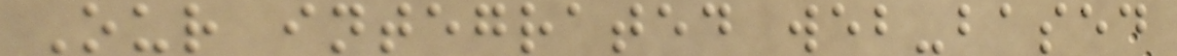Our integrated web-based
